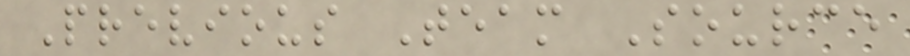Previous Team Source
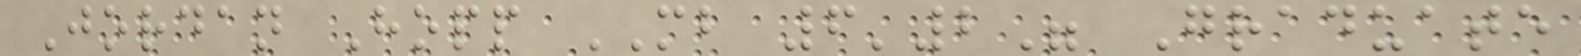Jordan Hopp MB 6'2" Graduate
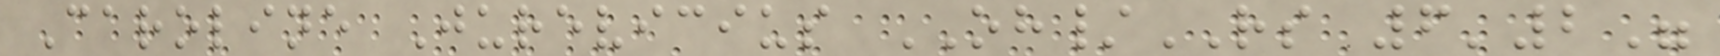Caroline Jurevicius OH/RS 6'2"
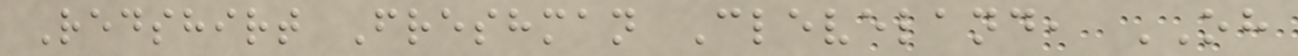Redshirt Freshman Cleveland, OH
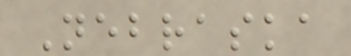Nebraska
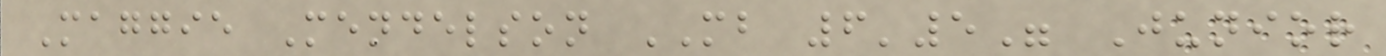Maggie Mendelson MB 6'5" Junior
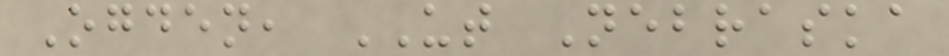Ogden, UT Nebraska
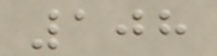108
